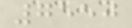7550
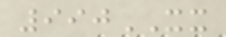990XX
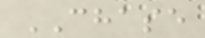CHASE
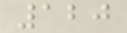120
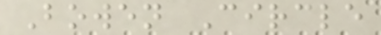Bowen Circle
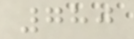780
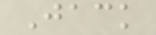Jack
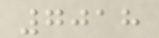7018
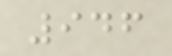946
